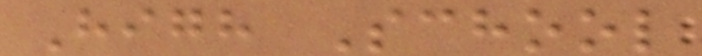High School
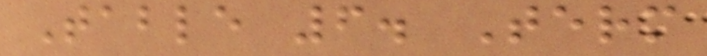Table 6. Term
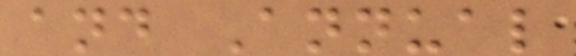and Annual
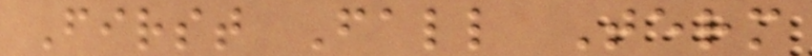First Fall Term
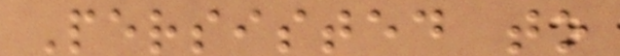Persisted to
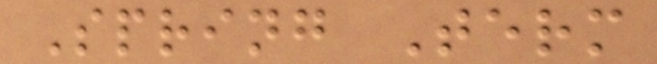Spring Term
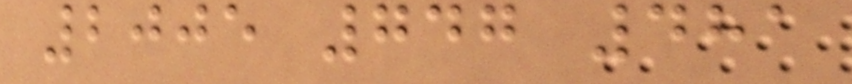2005 747 481
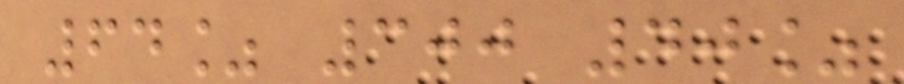64% 300 40%
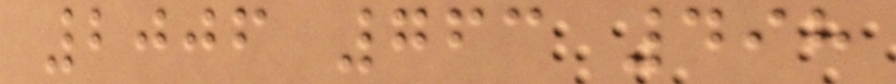2006 763 498
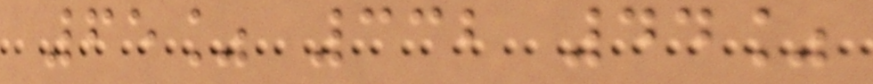65% 332 44%
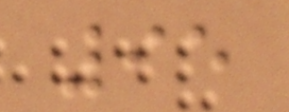95
